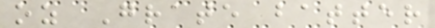oz Grate batter
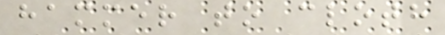hammer to cloth
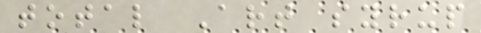total Art syrup
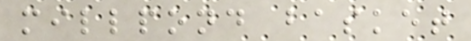millpond basket
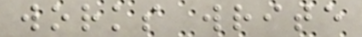works write
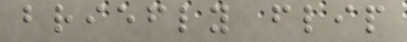briefly flip
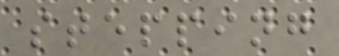stepping
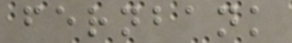fernbank
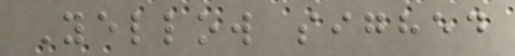Yellow sighed
